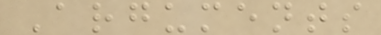Arguments
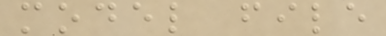model file
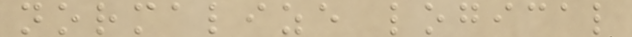normalize logical
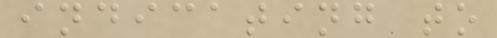indicating to
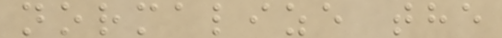normalize the
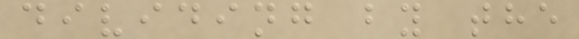dividing by the
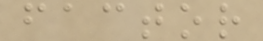factor
